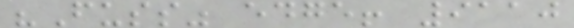"Fuss" edge! 9110
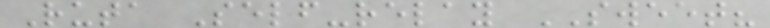Ruta Self-relay SWEET?
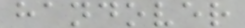handover
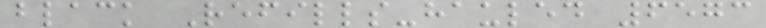black Refills-hauled 6573
